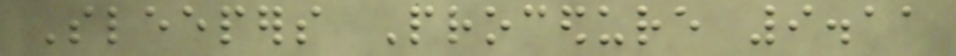Sleepers Procedure 9.11
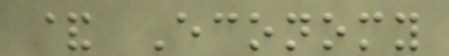& Economy
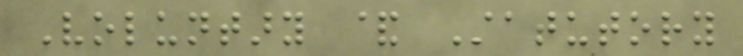Voluntary & Statutory
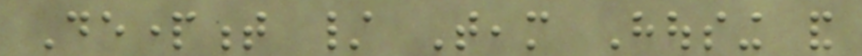Department / Team Housing and
